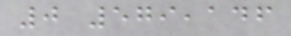0 579,146
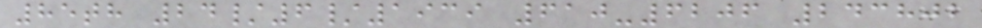85th 24/6/1939 610-6206 243802
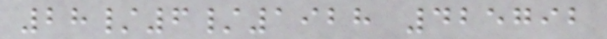28/6/1928 425792
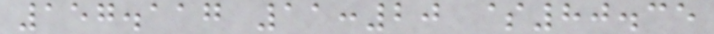157.117 11:20 $80.35
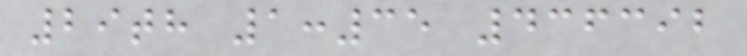29th 1:35 436392
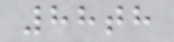88th
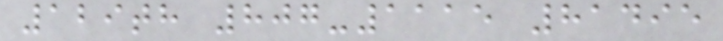129th 807-1115 81495
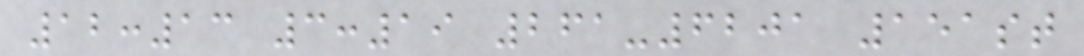12:13 3:19 261-6201 151st
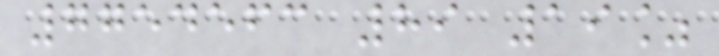7754563 89 19%
